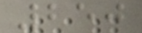250
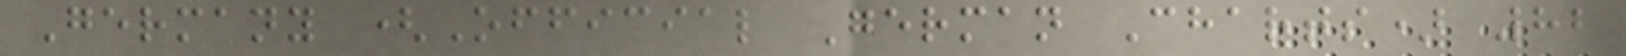Germany (Official German Charts) 82
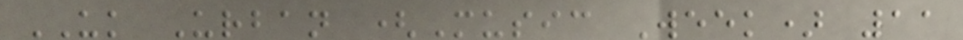UK Urban (Music Week) 11
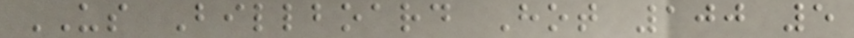US Billboard Hot 100 5
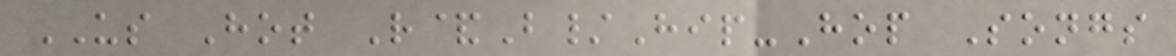US Hot R&B/Hip-Hop Songs
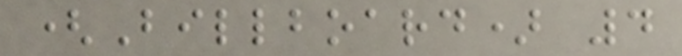(Billboard) 4
